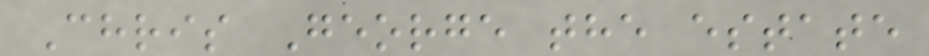Chris George the estate
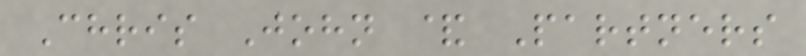Chris John & Partners
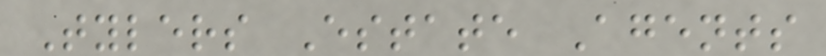Tylers Estate Agents
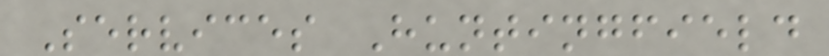Services Huntingfield
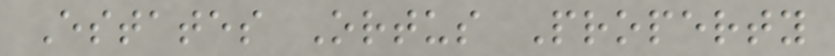Estates Ortus Property
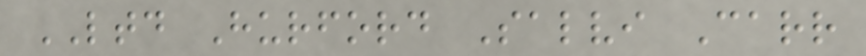LTD Hurford Salvi Carr
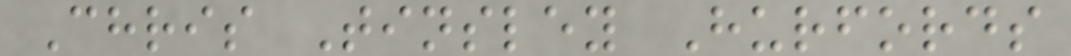Chris Tinsley Hurfords
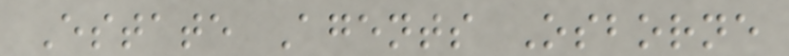Estate Agents Osborne
